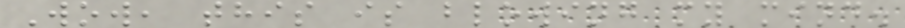Wow, this is blowing my mind.
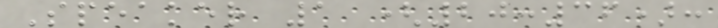Speaker 1 (20:36):
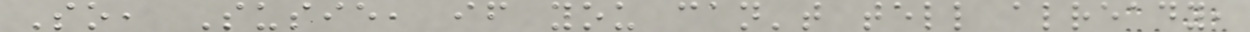So, Susie, if you can't tell already,
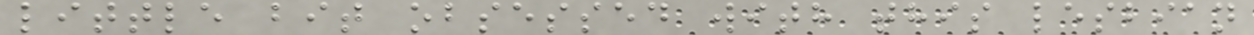little bit obsessed with this lesbian
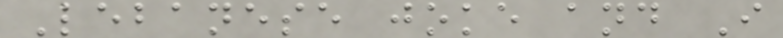Lebanese joke and I
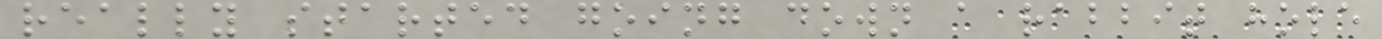really started going down a rabbit hole
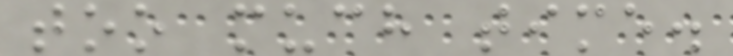too much time.
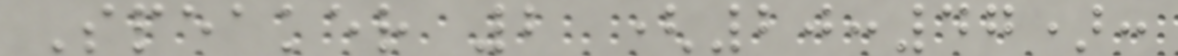Speaker 2 (20:47):
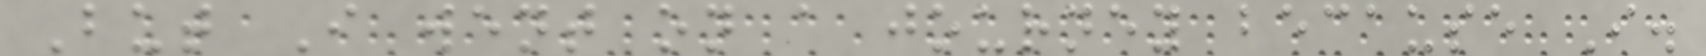But I went on a journey because I.
